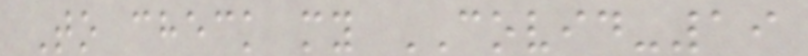To check my COVID-19
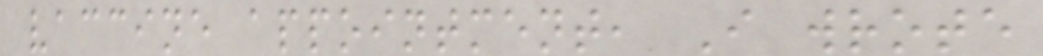vaccine appointment, I wrote
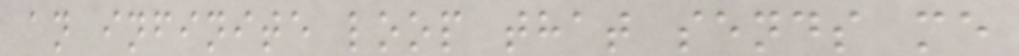an infinite loop that sends me
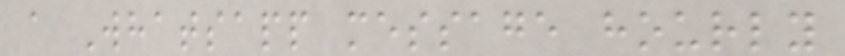a Whatsapp message hourly
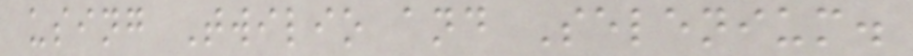using Twilio and Selenium.
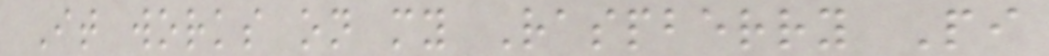It works on my Raspberry Pi
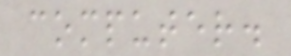computer.
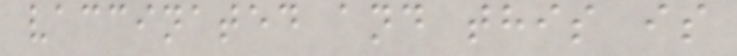vaccinated and this is
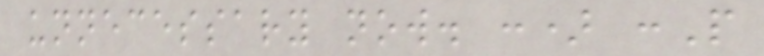unnecessary now. :) :P
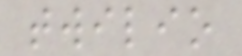twilio
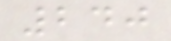240
